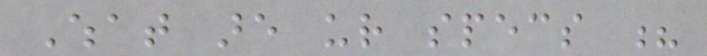What are ur specs ?
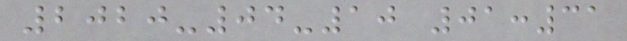2020-04-10 01:31
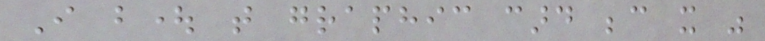I bought that graphic card because it was
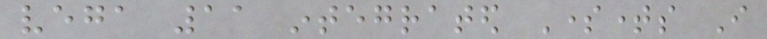vega 11 integrated Sometimes I
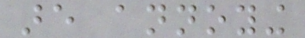are annoying
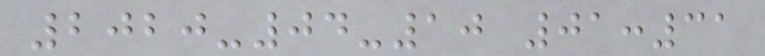2020-04-10 01:31
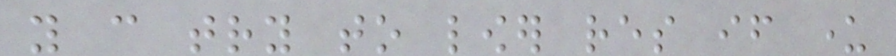you can try to lower res if under
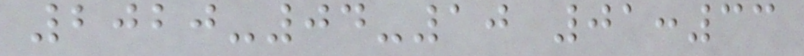2020-04-10 01:33
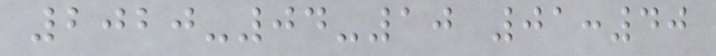2020-04-10 01:40
